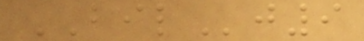BILj9
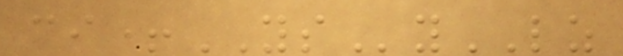ci+YSyLZ
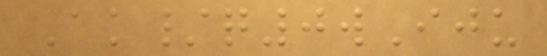Ak/q0wIju
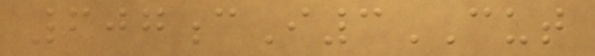607cI3CUT
